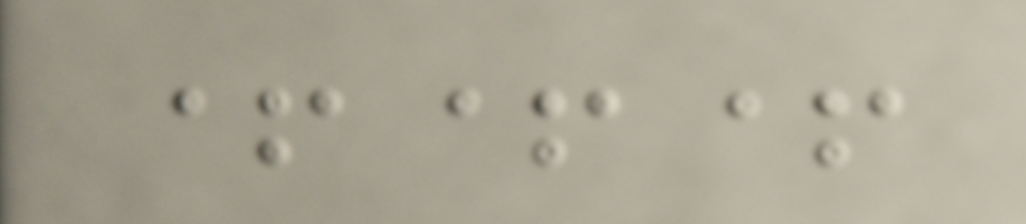+++
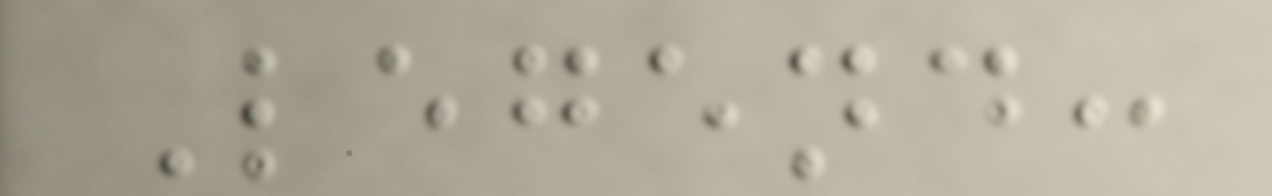Legend:
